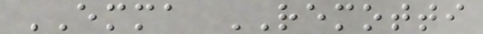EMMA REMOTTI
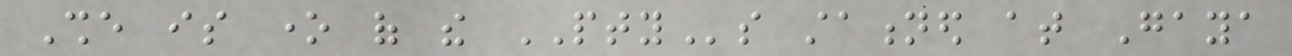She is one of the PTYs stationed at Gaya
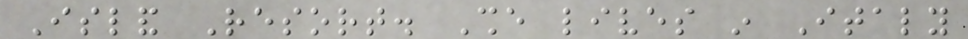Island Resort. She lives in Italy
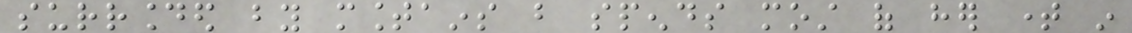surrounded by mountains but spends most of her time in
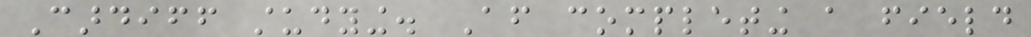Cardiff studying. After completing a field
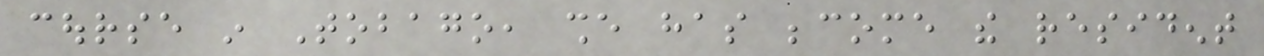course in Tobago, she has become the resident
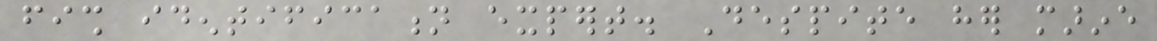fish identification expert. Despite her marine
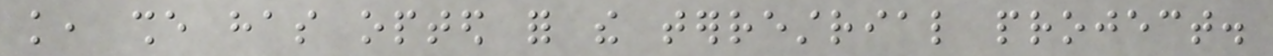knowledge, she has opted for the terrestrial project.
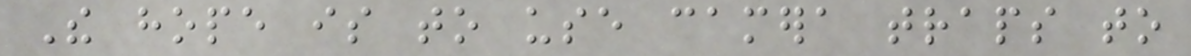The hope is to use camera traps to
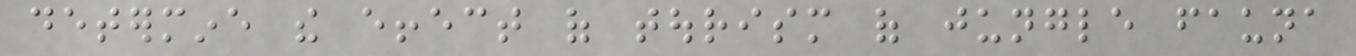determine the effect of tourism of jungle fauna
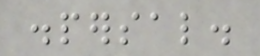dispersal.
